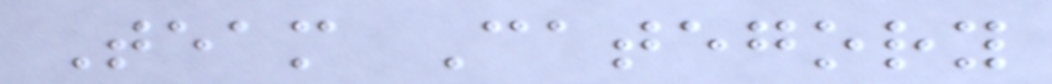Team Category
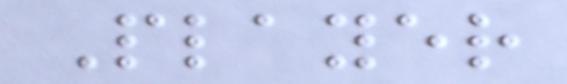Player
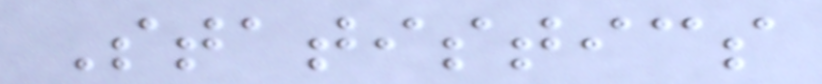Statistics
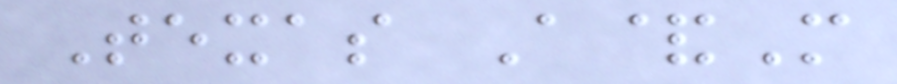Texas A&M
